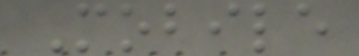Mobile
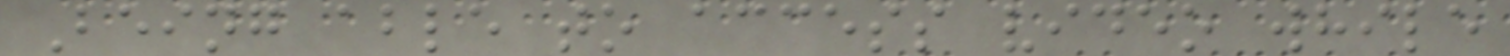Being able to access video while
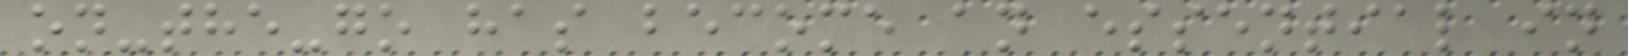on-the-go has become an essential in
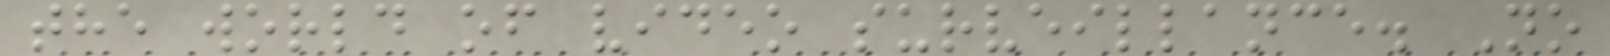the world of video surveillance. No
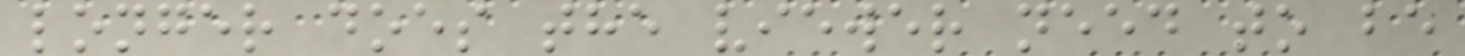longer does the viewer need to be
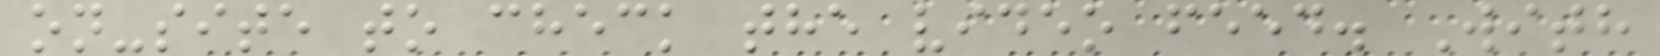on-site to check the video feed. With
